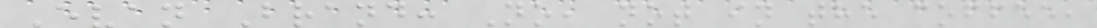Evan Brand: No, not in the coffee,
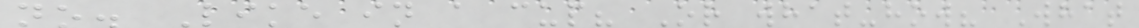no. Like in a cup? Or what-how? What
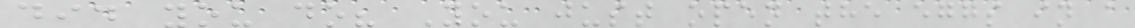did you do? You just open the eggs in a
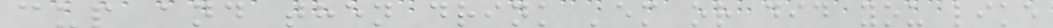cup and then drink 'em or did you like
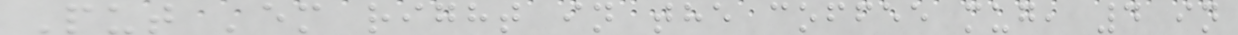Put 'em right in the coffee mug, 4 in
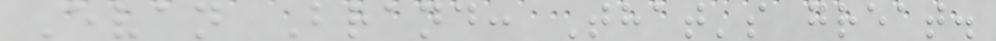Evan Brand: That's great.
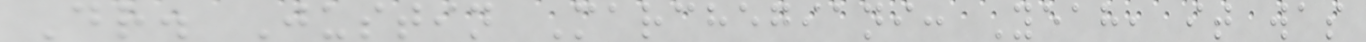Dr. Justin Marchegiani: Yeah, it was
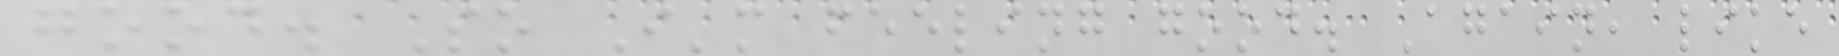good. So I'm feeling good. Again, like
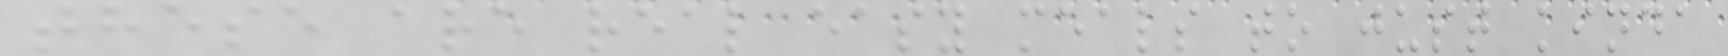these are real easy meals to just kinda
